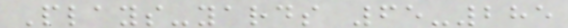Plays-yards 65-285
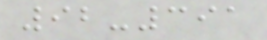92-391
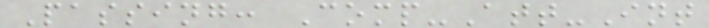Passing: Comp-Att-Int
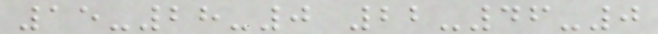15-28-0 22-46-0
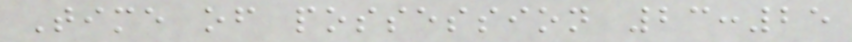Time of possession 23:25
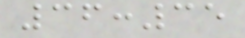36:35
